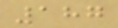187
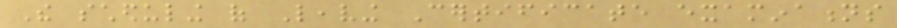The scheduling of Leaving Certificate examinations
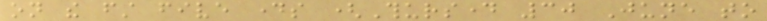on the first five days (Thursday 30 June to
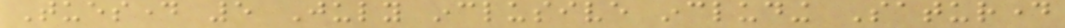Tuesday 5 July inclusive including Saturday
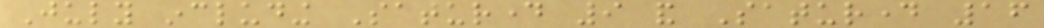July including Saturday 9 and Saturday 16
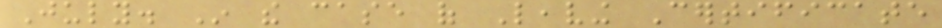July. In the case of Leaving Certificate
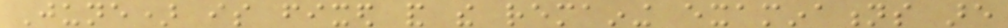June) is fixed and the remaining examinations are
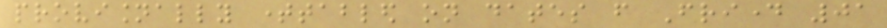provisionally timetabled on dates from Friday 01
